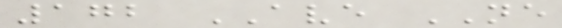172 AVE NE
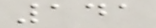141
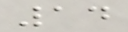14
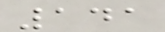141
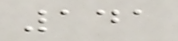141
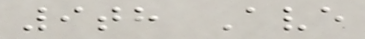9th Ave
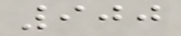900
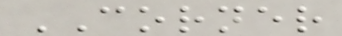CORNER
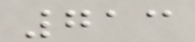713
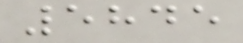5845
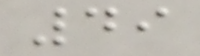49
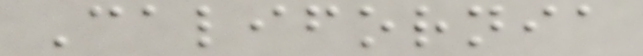California
